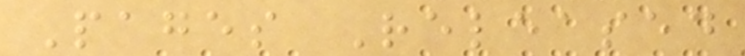Pages Released
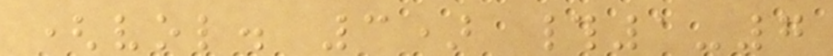(vol. 3) #1-7
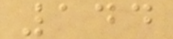144
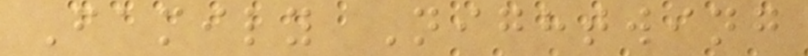Family Nightwing
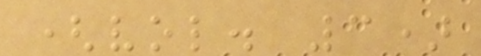(vol. 3)
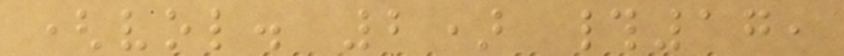(vol. 2) #17,
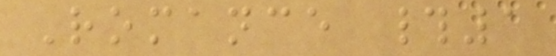Romance #1
